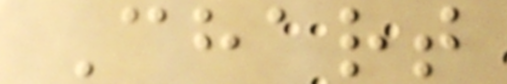Chart
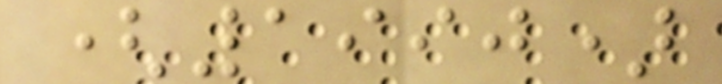(1990)
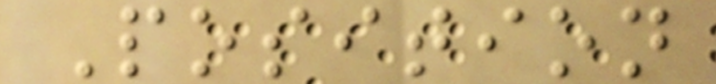Position
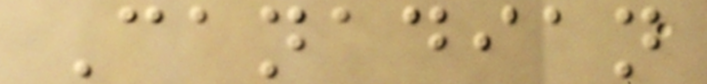Canadian
